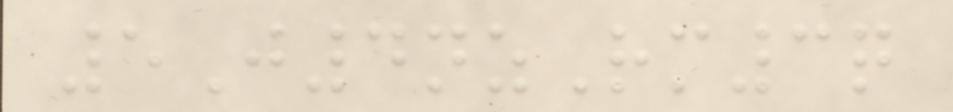5J4nzRm3q
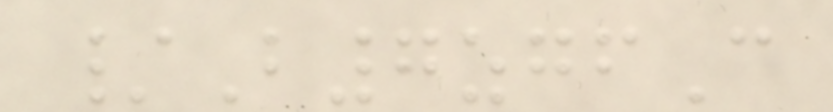/B7zgfC
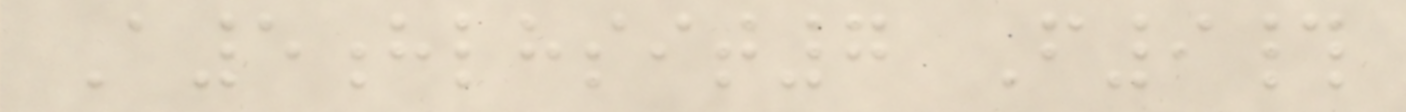A5hlhsit7 F9#
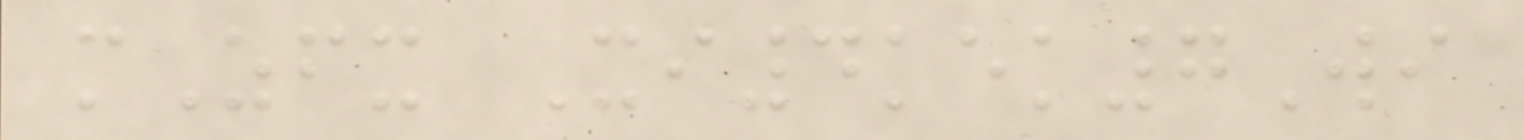mZfx Xi4kek7Wi
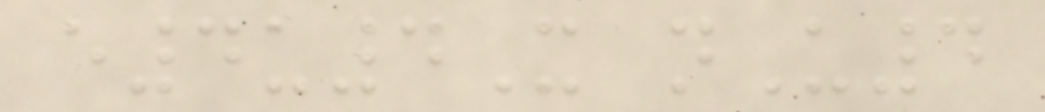e4u4X nU4
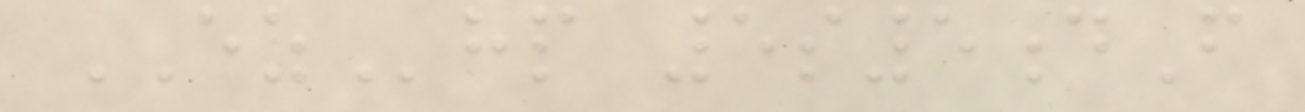EZhp 5s5dF
